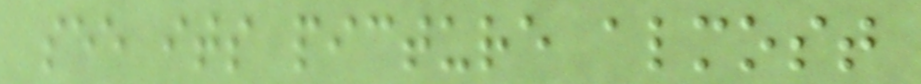see its picture almost
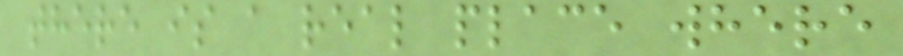there is a real place where
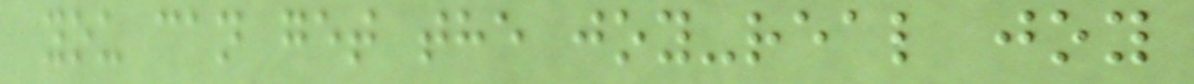you can get the joy-real joy
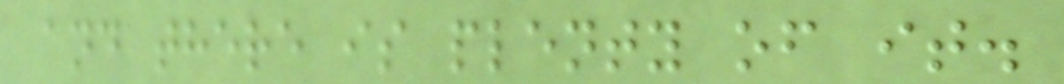and there is plenty of it.
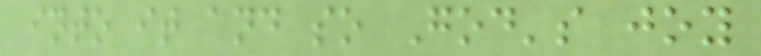into it and so God's joy
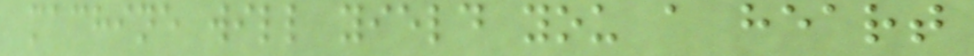machine will yield you a heart
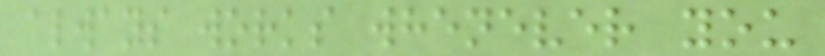always works whenever you
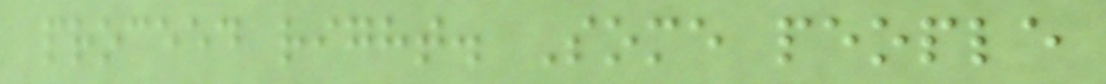proceed right. Some people
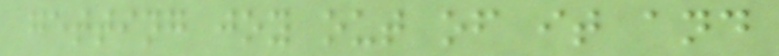getting joy out of it and
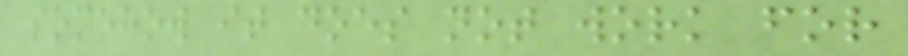somehow it does not work for
